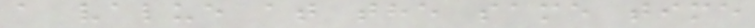a value at the same time
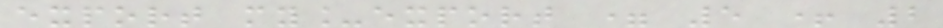export my_export = 5 + 2
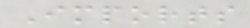Imports
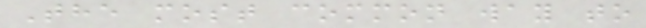The most common way to
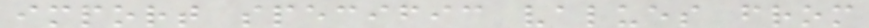import specific values from
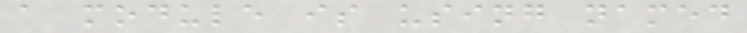a module is using named
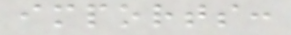imports:
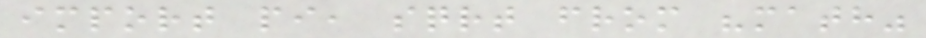import pi, sqrt from "math"
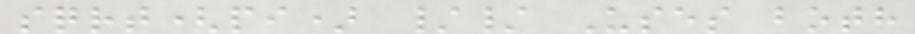sqrt(pi) // Uses both
